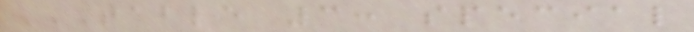TABLE 3: SPECIAL
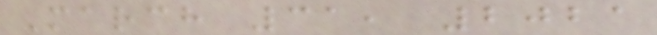March 31, 2021
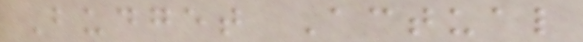Budget Actual
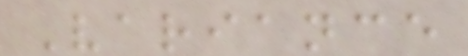Variance
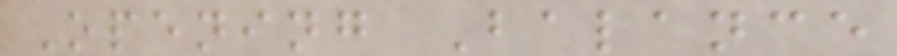Opening Balance
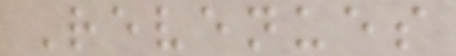Revenues
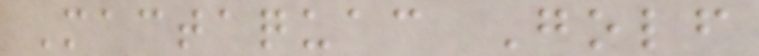Mactaquac Golf
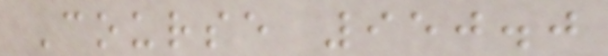Course 950.0
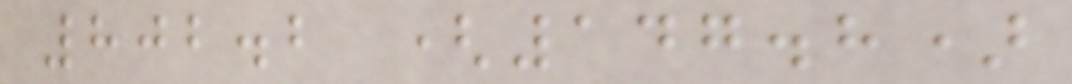802.2 (147.8)
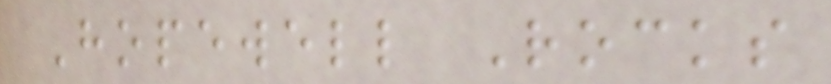Hopewell Rocks
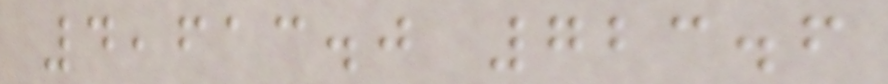4,613.0 723.6
